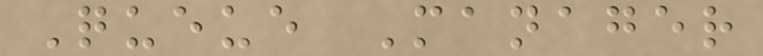Queue Manager
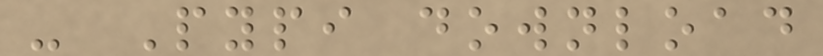- Pypi download
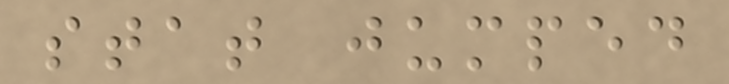stat jumped
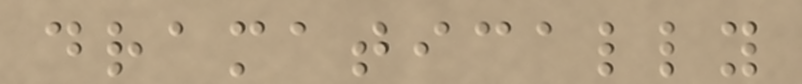dramatically
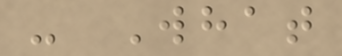- What
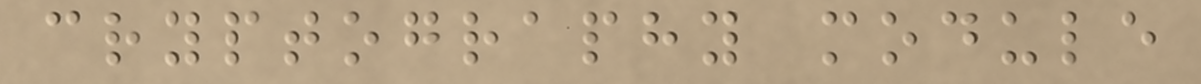cryptography module
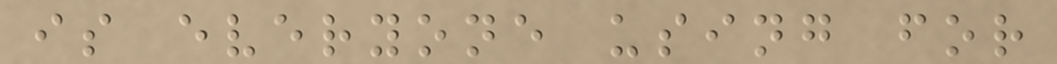is everyone using for
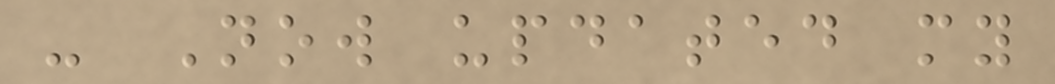- Now updated my
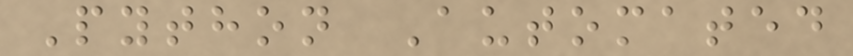Python Automated
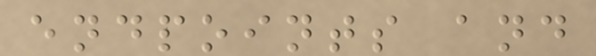endpoints and
